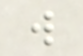w
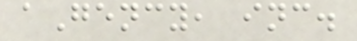aGency, inc.
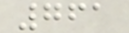761
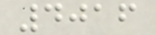4016
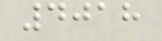4018
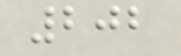202
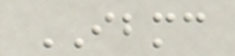IBMC
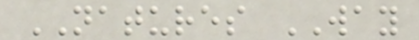NATURES WAY
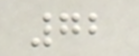72
